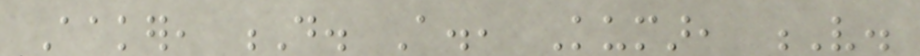Aaker, D. A., Kumar, V.
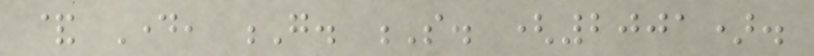& Day, G. S. (2001).
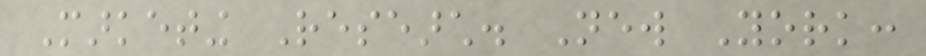Marketing Research. New York:
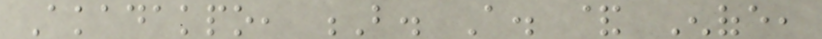Akadakpo, B. A. & Enofe,
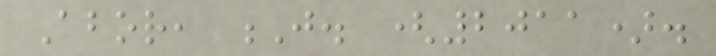Abor, J. (2011).
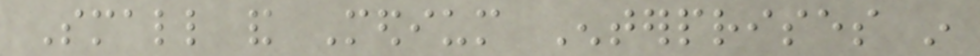Small and Medium Enterprises in
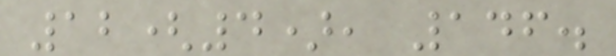12(4), 146.
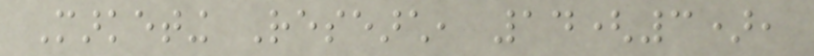Marketing Research, 14(3),
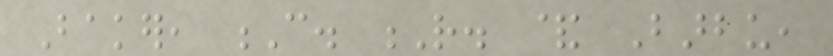Baker, C. R. & Barbu,
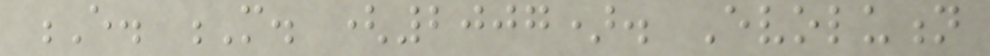E. M. (2007). Evolution
